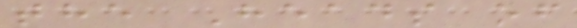the Heads of
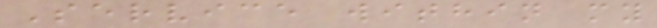Service within my
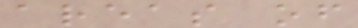areas of
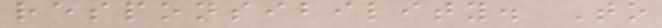responsibility. To
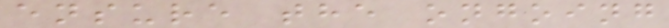ensure the ongoing
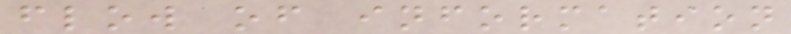flow of information
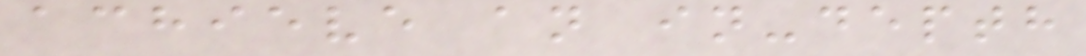achieve an in-depth
